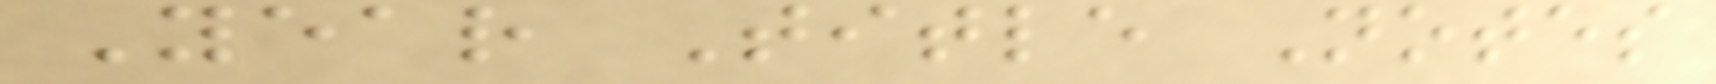Year Title Notes
